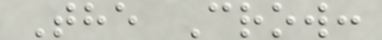The Crow:
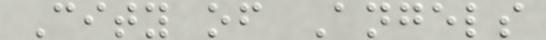City of Angels
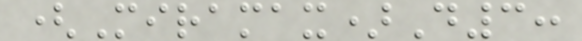(Miramax)D3:
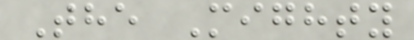The Mighty
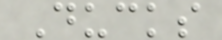Ducks
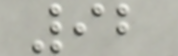92
